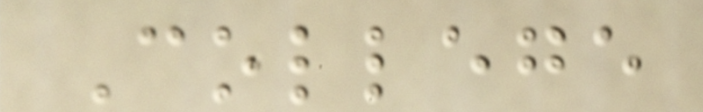College
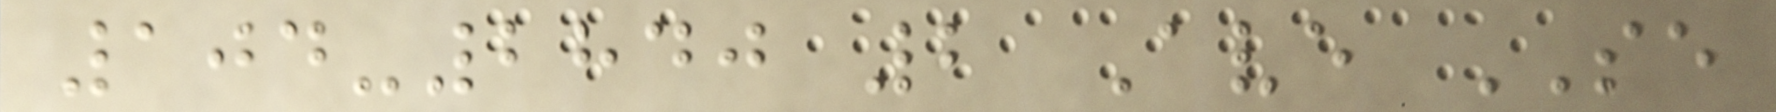104-2840 2 Ave SE
